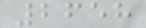2658
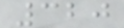320
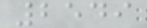2549
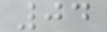04
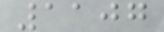1107
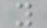y
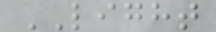LIGHT
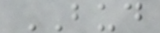BUD
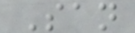San
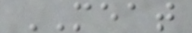MEAT
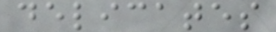delicates
